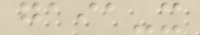gaia-x
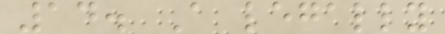14. A legally
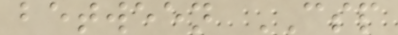between CSP
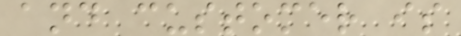and customer is
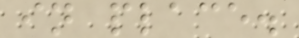in place.
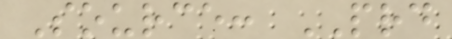Source: PRD
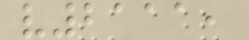v2111,
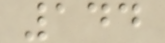144
